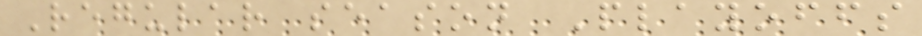Regular season Playoffs
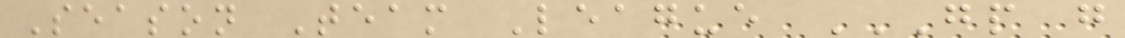Season Team League GP G
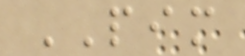PIM
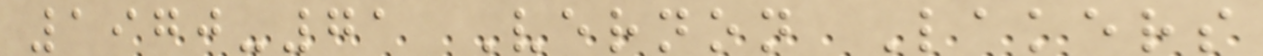1970-71 Vernon Lakers
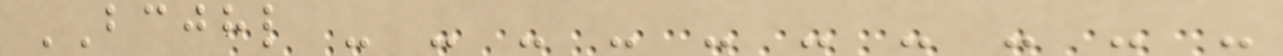BCJHL - - - - - - - - - -
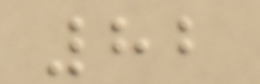82
